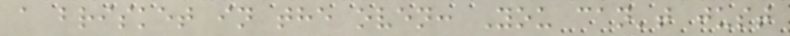a brisket in the oven: You can't just
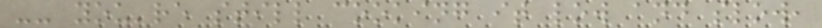-- you're still cooking it low and slow,
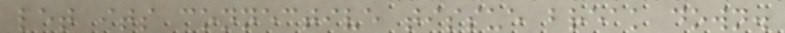let its connective tissue break down.
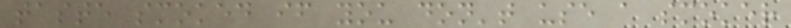taste smoked if you don't use a smoker
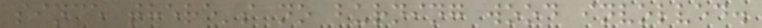since there's no burning wood involved.
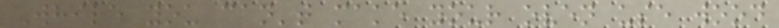While you can't make your oven use wood
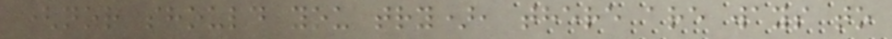(nor should you try), there are ways to
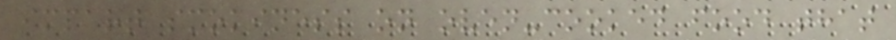impart smokiness on oven-cooked food that
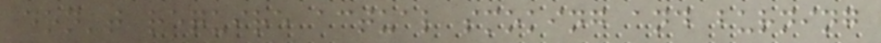don't require actual smoking and burning
